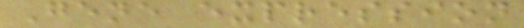Gene expression
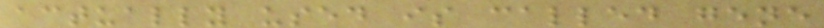actually used is called gene
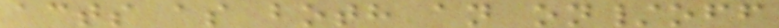acts as both an on/off
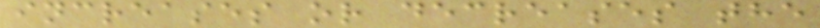increases or decreases the
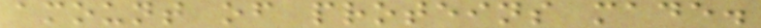amount of proteins made.
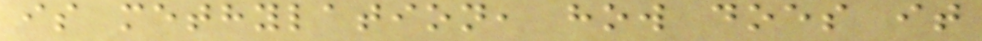is methylation, how does it
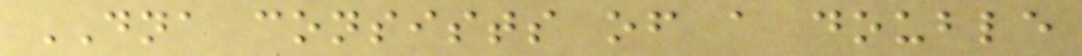DNA consists of a double
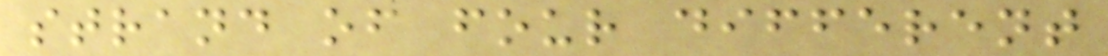strand of four different
